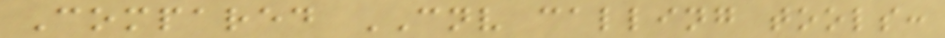Compared CNV calling tools:
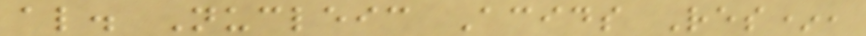al. Nucleic Acids Res*,
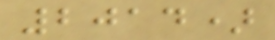2014)
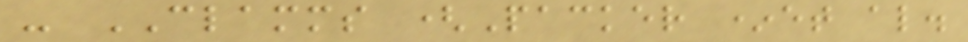- CLAMMS (Packer *et al.
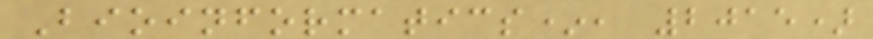Bioinformatics*, 2015)
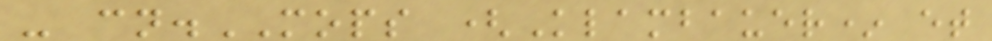- cn.MOPS (Klambauer* et
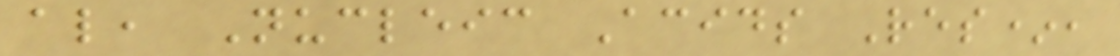al, Nucleic Acids Res*,
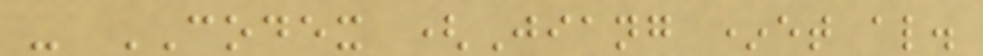- CODEX (Jiang *et al.
